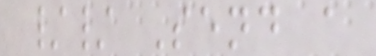// Send a
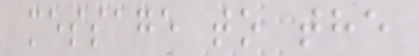message to the
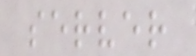server
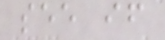see if
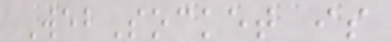WebSocket is
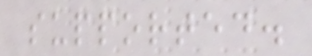supported.
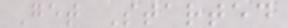Get Started
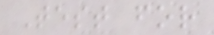Test for
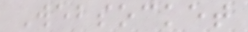Websocket
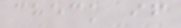check if
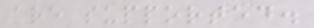are supported.
